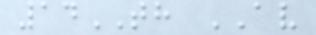14TH AV
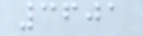3601
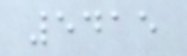5415
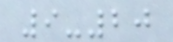9-20
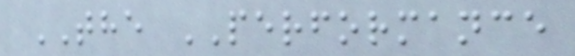THE PERFORMANCE
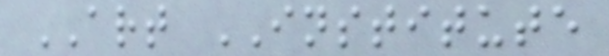ART INSTITUTE
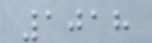1018
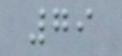79
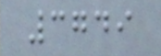3749
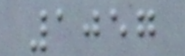1057
